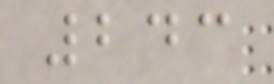243
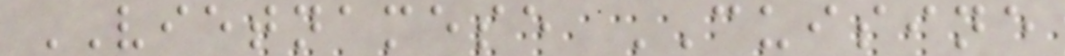VIETNAMESE CUISINE
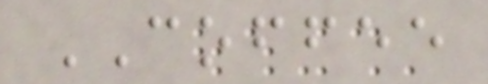COFFEE
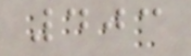403
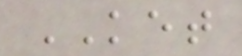KET
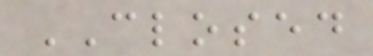CLOSED
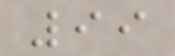99
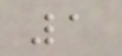1
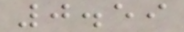0.59
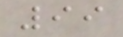99
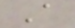A
